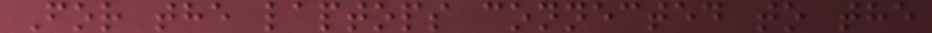For the laptops connected to the
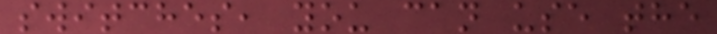switches, you can use the
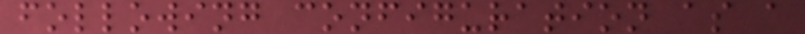following configuration as a
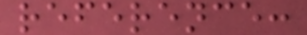reference:
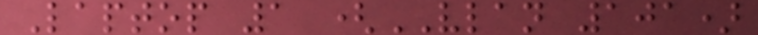Laptop 1 (VLAN 101)
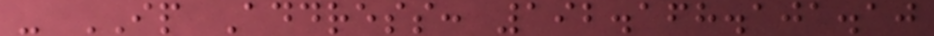- IP Address: 192.168.101.10
